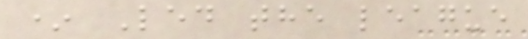* Led the league
